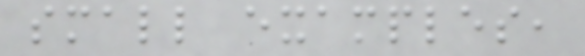small examples,
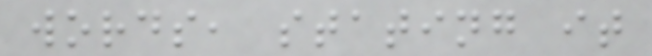words, stating it
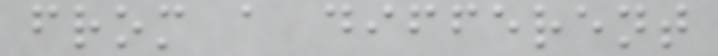from a different
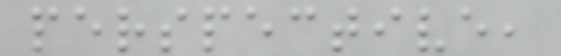perspective,
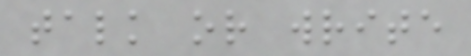talk or write
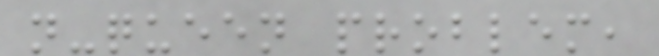n-queen problem,
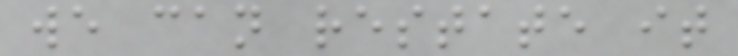we can restate it
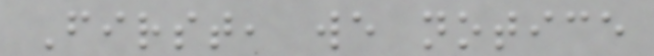First, we notice
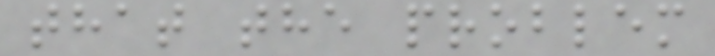that the problem
